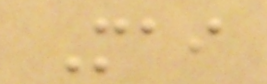Mai
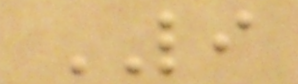LI
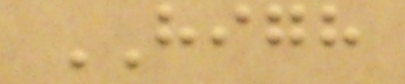HIGH
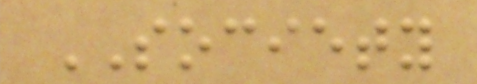SOCIETY
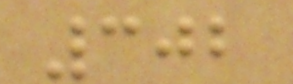302
